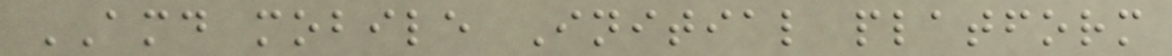AMD mobile Initial platform
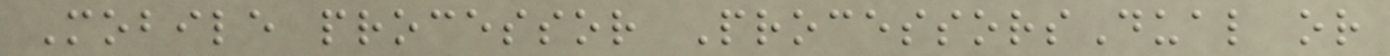Mobile processor ProcessorsDual or
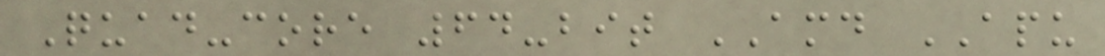Quad-core 64-bit AMD APU
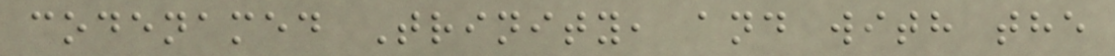codenamed Trinity, and with the
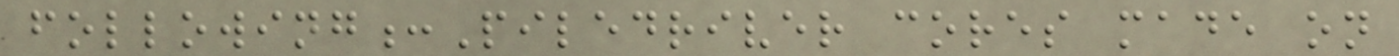following:Piledriver cores made on
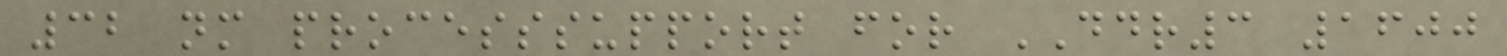32 nm processsupport for DDR3 1600
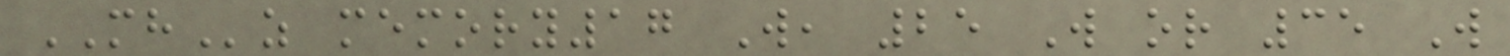MHz memory17 W, 25 W or 35 W
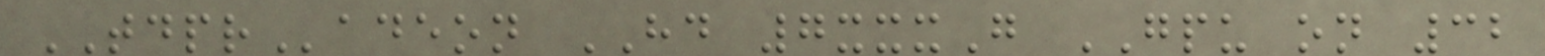TDPRadeon HD 7xxxG GPU on 32
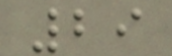29
